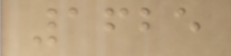1625
